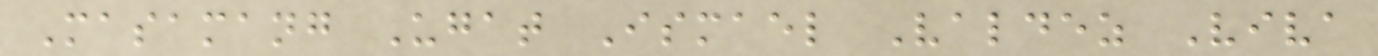Masamang Ugat Ismael Valdez Viva
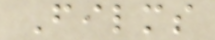Films
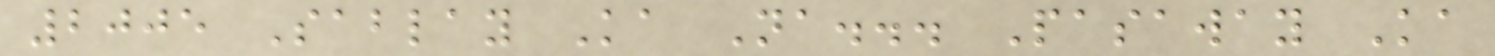2005 Sablay Ka Na... Pasaway Ka
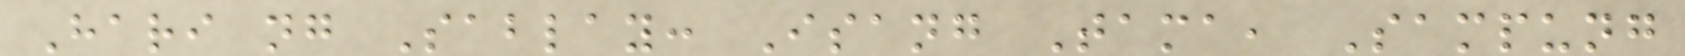Hari ng Sablay: Isang Tama, Sampung
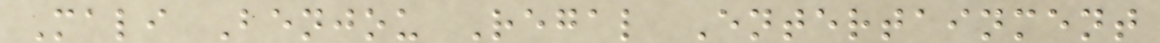Mali Benjou Regal Entertainment
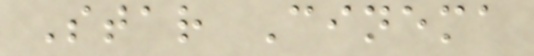Star Cinema
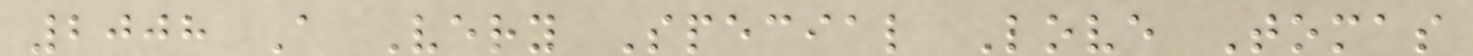2008 A Very Special Love Tomas
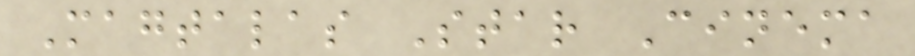Magtalas Star Cinema
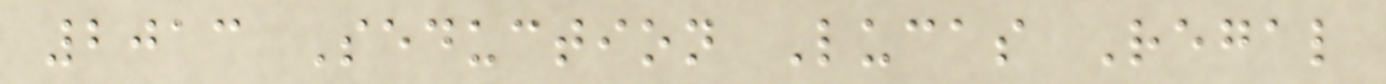2013 Seduction Lucas Regal
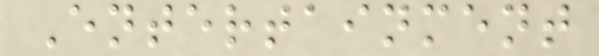Entertainment
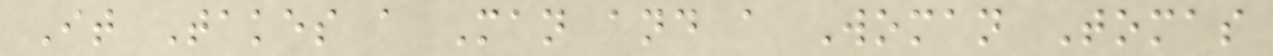It Takes a Man and a Woman Tomas
